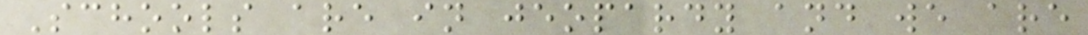Schools are in jeopardy and we are
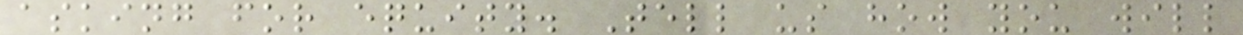asking for equity. Tell us how you will
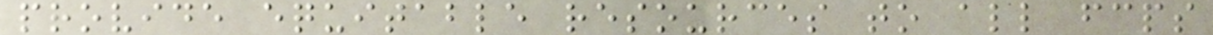provide equitable resources to all fcps
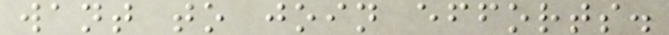want to join efforts.
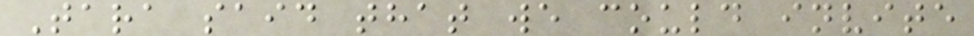Tara said that we could invite
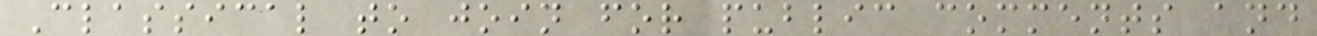Classical to join for public comments and
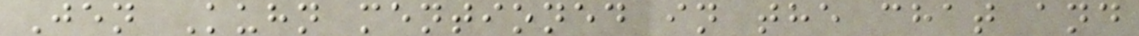Jen Kuhn mentioned in the chat and
